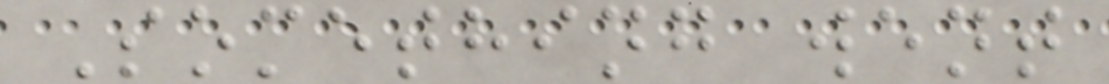Something went
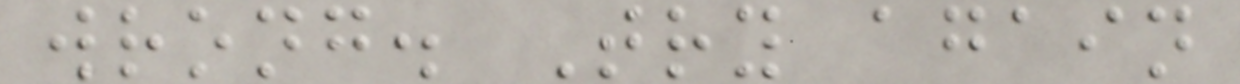wrong. Try again
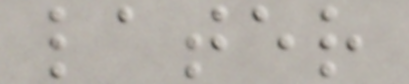later
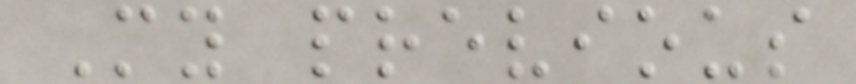My previous
